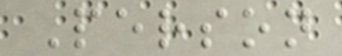Person
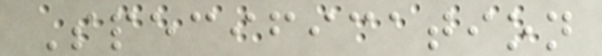Specification
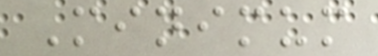Minimum
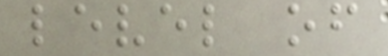level of
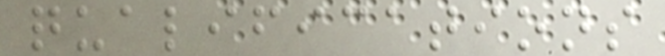qualifications
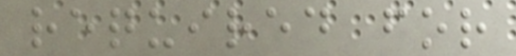required for
